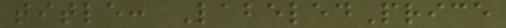title: LabeledPrice
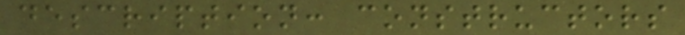description: constructors
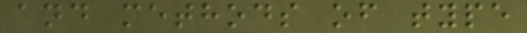and methods of type
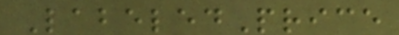LabeledPrice
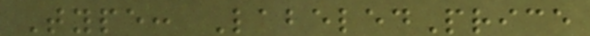Type: LabeledPrice
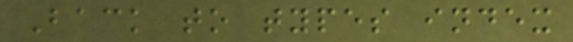Back to types index
